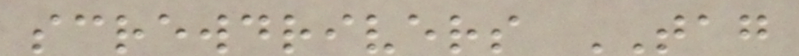screwdrivers TAG
